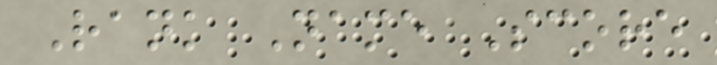Rank Name Score
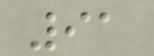91
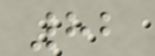82
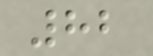82
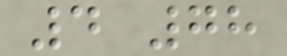4 78
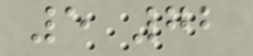5 72
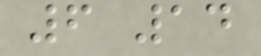6 14
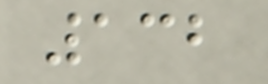132
